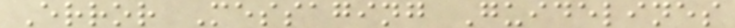Error Messaging Guidelines
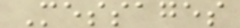Messages
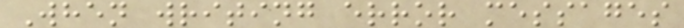When writing error messages
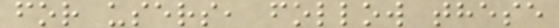for users, follow these
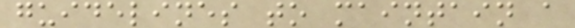guidelines to maintain a
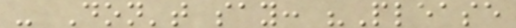- Don't say: "Please
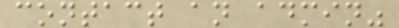contact an admin"
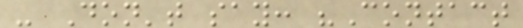- Don't say: "Contact
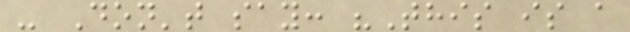- Don't say: "This is a
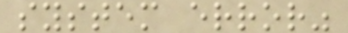system error"
